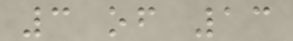3 of 13
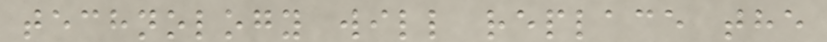technology will replace the
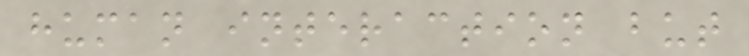human interaction but
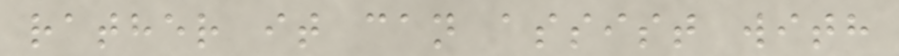rather it can assist with
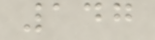147
